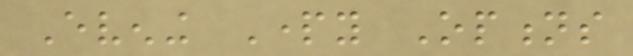Evening Party Options
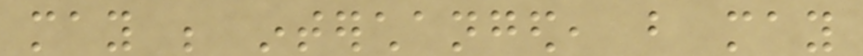may be interchanged, but may
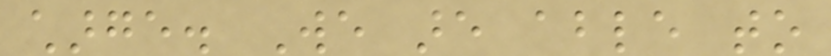charge. We are able to
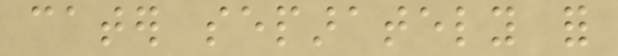cater separately for
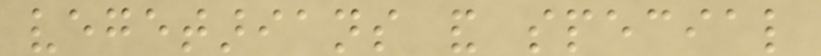vegetarians and special
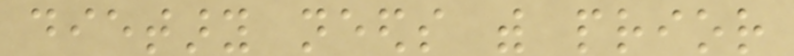dietary needs with prior
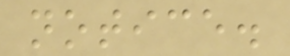notice.
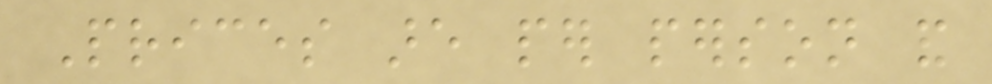Prices are per person and
